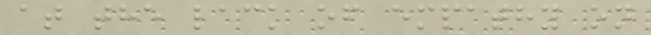at the lack of empathy on
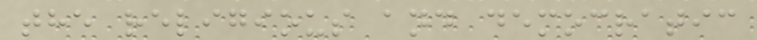the religious and democratic
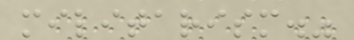militarism."
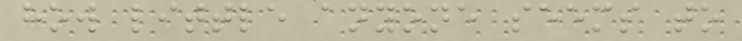how little anyone seems to
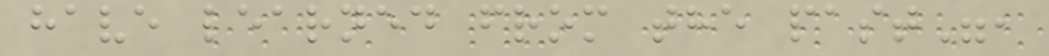have learned from the past",
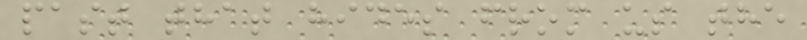past that hides from us the
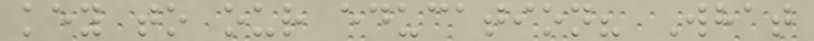key to our education? What
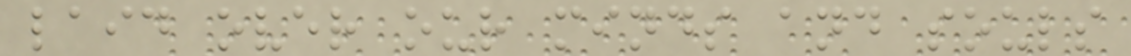laid over our minds and souls
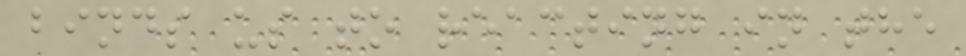binds us to reacting in the
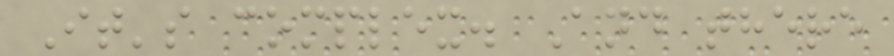It's complex. And there
